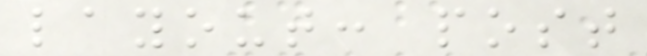layout: post
